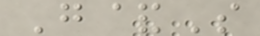G&S
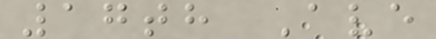17th Ave
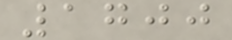1700
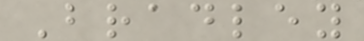Bradley
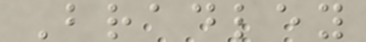Bradley
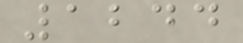1244
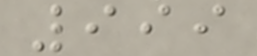999
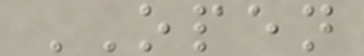OPEN
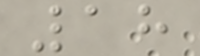18
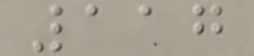117
